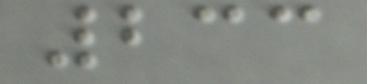233
